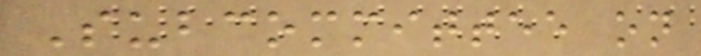Subcommittee on
